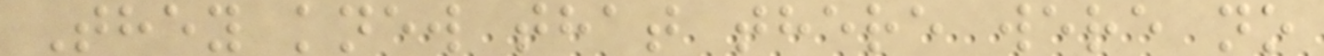They knew that there were no
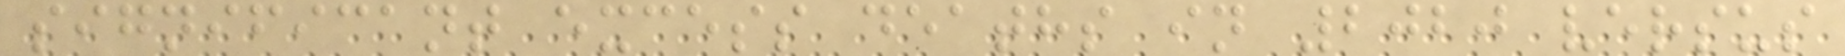significant excess deaths in 2020 versus
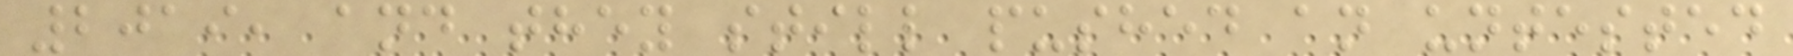2019, and they still pushed an untested
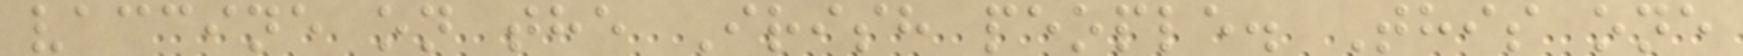vaccine on the Irish people. This one
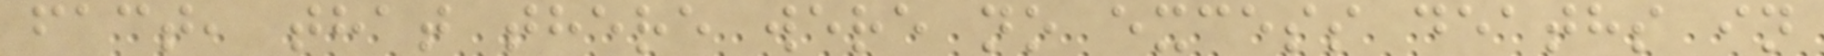fact, that there were no excess deaths in
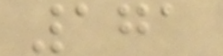171
